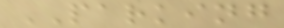PARKING
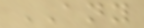ANY
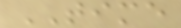TIME
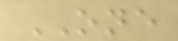ONE
